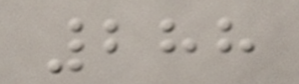288
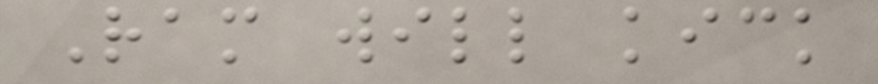Ram will kick
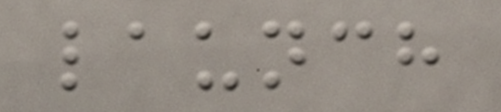launch
